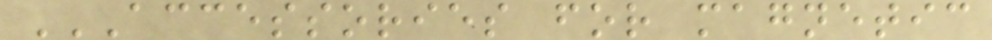ACCESSORIES FOR MAGNETIC
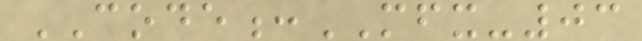CODE:MFX-03
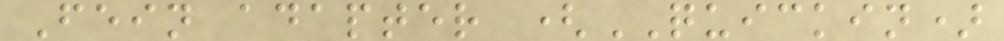Fein adapter (QUICKIN)
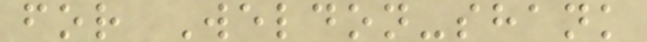for Weldon-shank
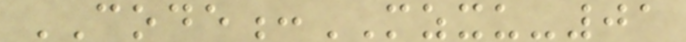CODE:MZXU-01
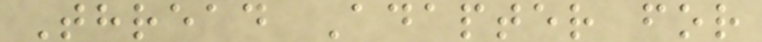Thread Adapter for
